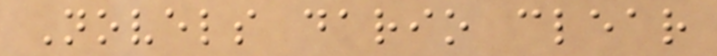Novels dario clear
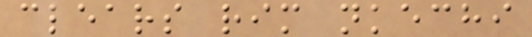clears rim nkechi
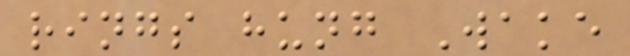rings hung Wake
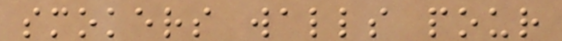smokers walls pour
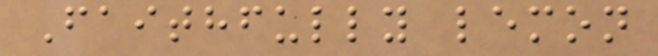Faithfully lemon
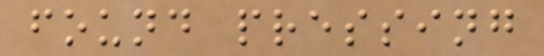found pressing
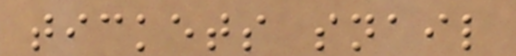tickets snail
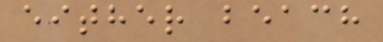either beach
